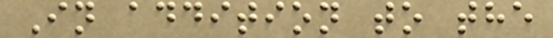In addition to the
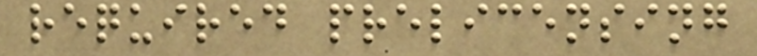required prelicensing
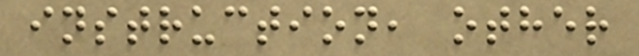instruction, other
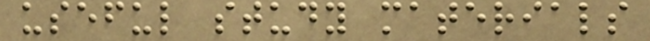useful study materials
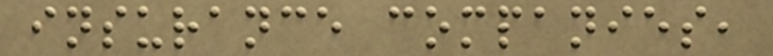insurance companies,
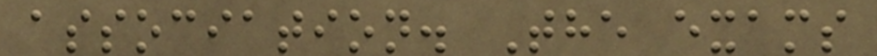association. The exams
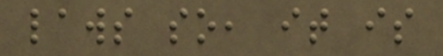laws so, it is
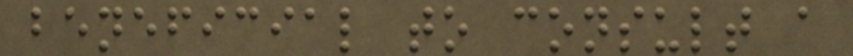beneficial to consult a
